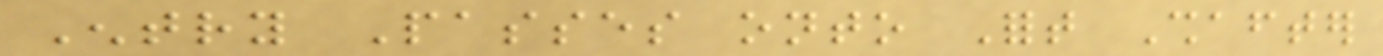Entry Passes onto Fort Shafter
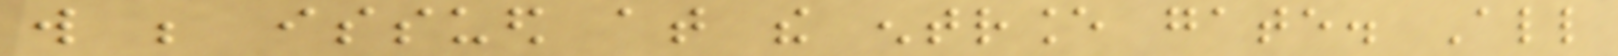will be issued at the entrance gate. All
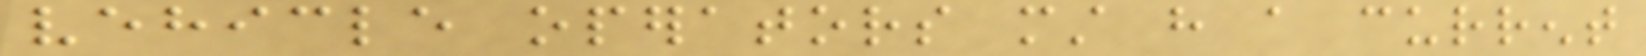vehicle operators must have a current
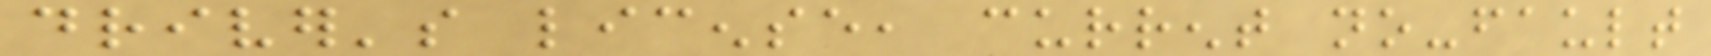driver's license, current no-fault
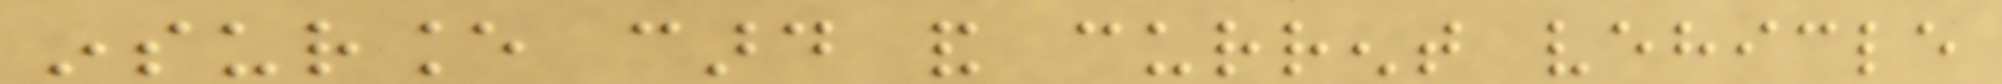insurance card and current vehicle
